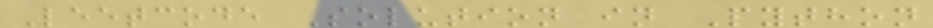Leetcode Solution in Python
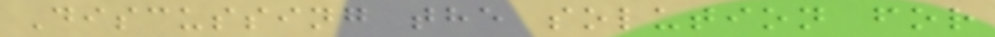Discussing the solution for
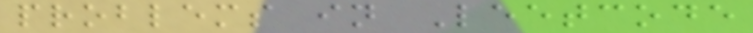problems in Leetcode
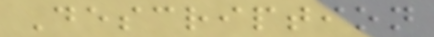Description
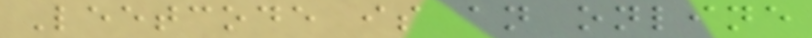Leetcode is an online
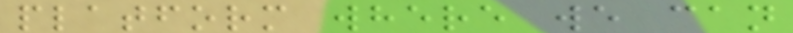platform where we can
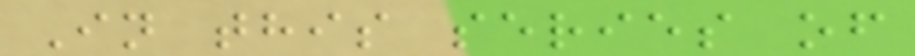In this series of
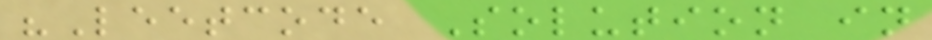"Leetcode Solution in
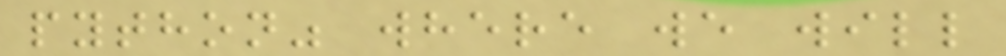python" where we will
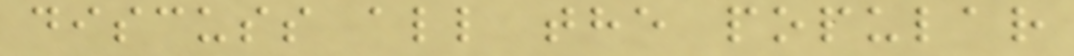discuss all the popular
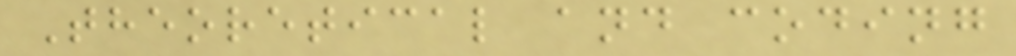Theoretical and coding
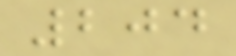204
